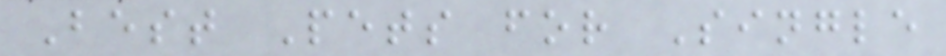Best Pets for Single
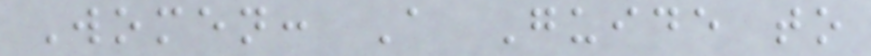Women: A Guide to
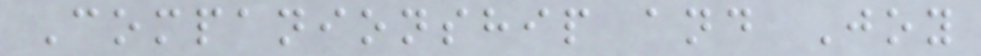Companionship and Joy
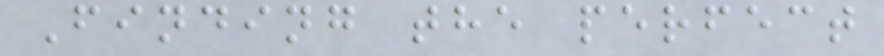Finding the perfect
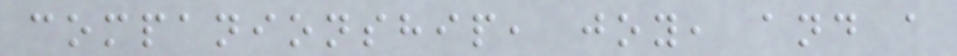companionship, joy, and a
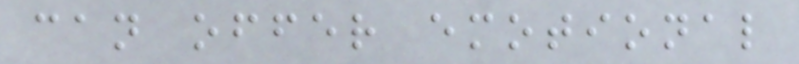can offer emotional
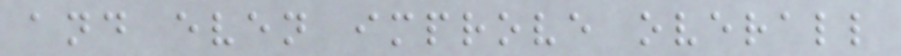and even improve overall
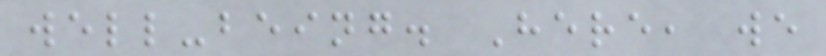well-being. Here, we
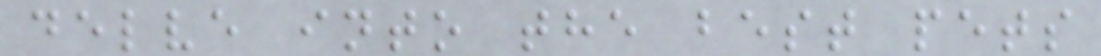delve into the best pets
